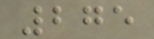275
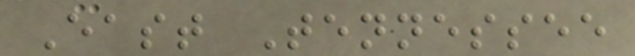East Tennessee
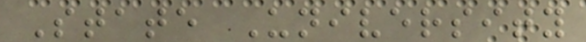State University
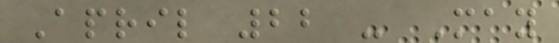April 22 - May
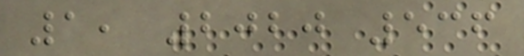1, 2020 536
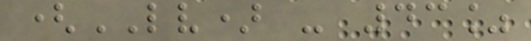(LV) - 43%
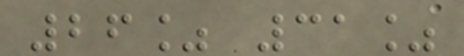26% 31%
